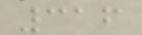316
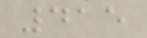415
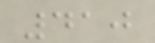410
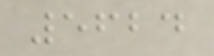5624
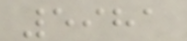5981
